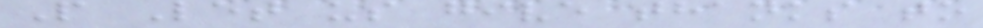P Let us give thanks to
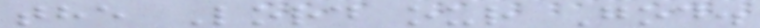the Lord our God.
